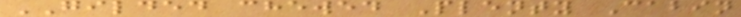GILDED chewed Plenty Cabin
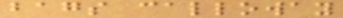bags calloway
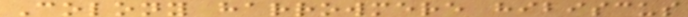Colony harrowmere hibiscus
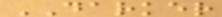DARKER
